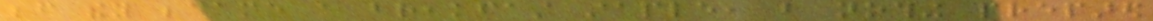before they became a breakfast staple, but nothing prepared
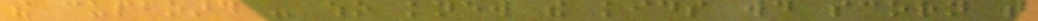the cupboard - who knew the kids would scorn that
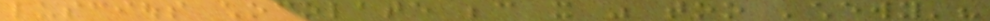luscious chocolate because it was too 'chewy'?
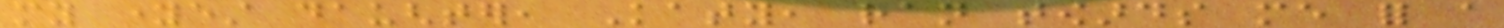my youngest daughter, Katy, ran towards me for a
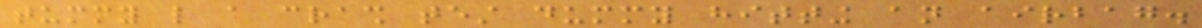tummy like a crash test dummy hitting an airbag.
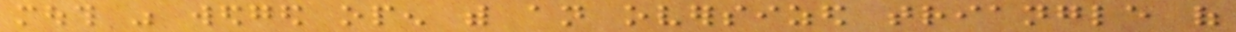mouth was wedged open with an oversized triangle of
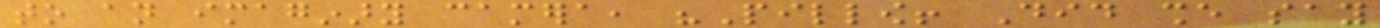to an imaginary camera, "Pillow! Did she say
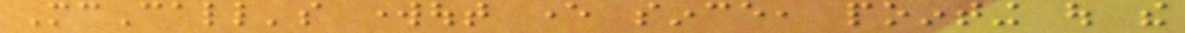McCall's workout ever since, pointing out the
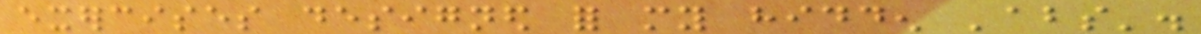exercises designed for my hidden 'abs'.
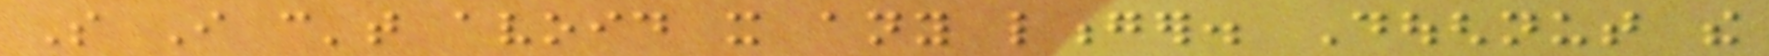So I can't avoid it any longer. Doughnut the
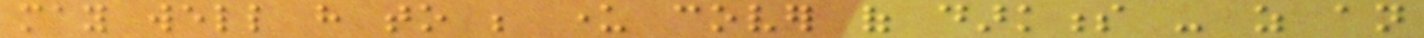may well have to be under cover of darkness - as an
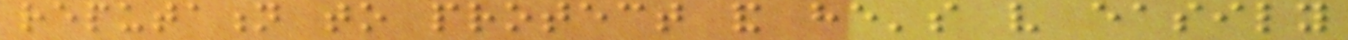reputation to protect and he's very easily
